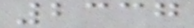2337
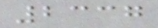2337
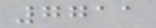7711
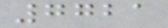7721
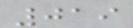019
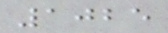1025
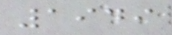1949
